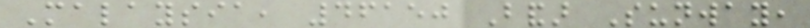Malaysia, 46150 Bandar Sunway,
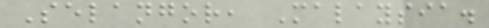Selangor, Malaysia.
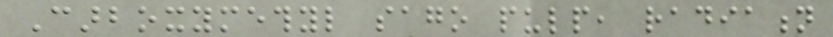Carboxymethyl sago pulp, radiation
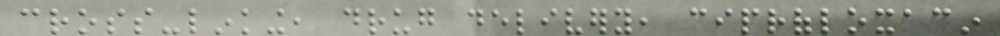cross-linking, drug delivery, ciprofloxacin
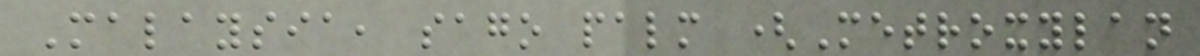Malaysia, sago palm (Metroxylan
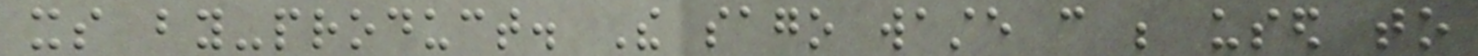its by-product. The sago waste can be used to
